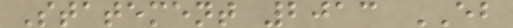Statement 2013 EB
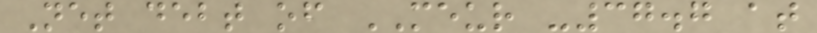Net debt of MEUR -37.7 at
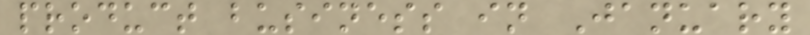product business in January
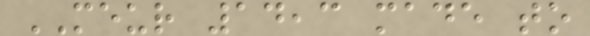MEUR 14,3 made to
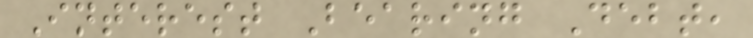Interest Bearing Debt,
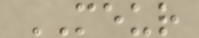MEUR
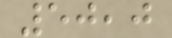50,0
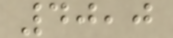40,0
